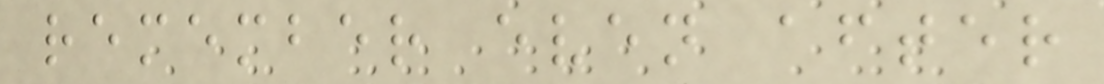remember even after
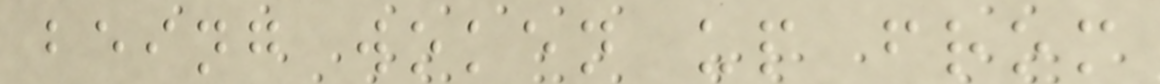being woken up from
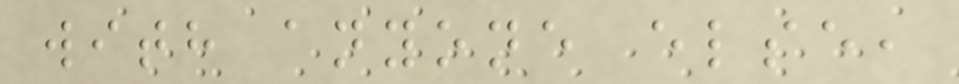with anyone else,
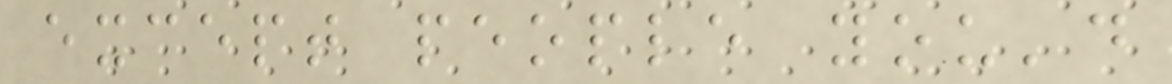except people you'd
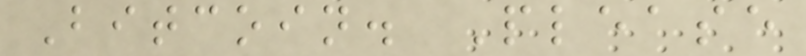Bitcoin. Please
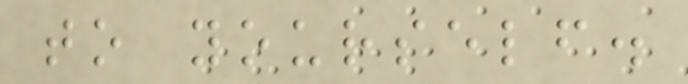to yourself.
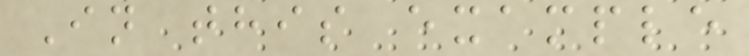In this example
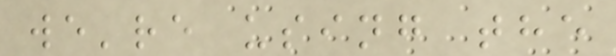we're using the
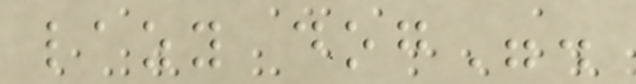lazy dog".
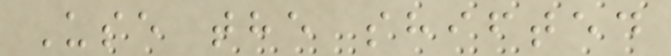Use the shifted
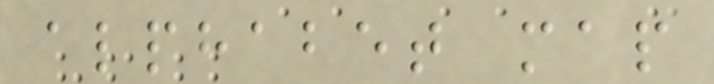alphabet map
